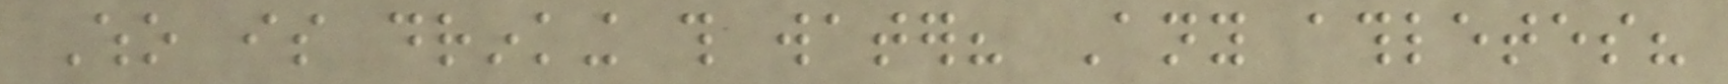Who is drinking this water? Any athletes?
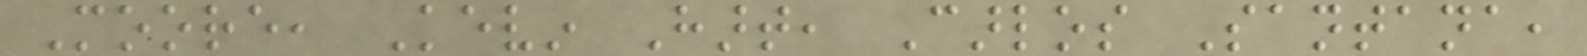Moore, Kevin Hart, Carlos Santana,
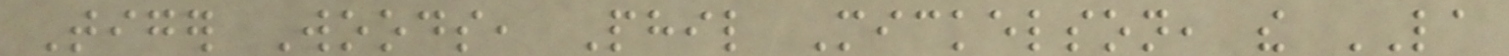Tiger Woods, Phil Mickelson, the LA
